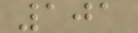101
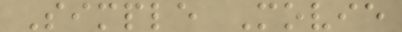Simple Movie
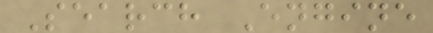Search Engine
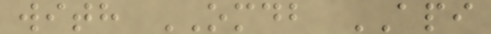with OMDB API
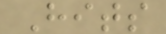Hits
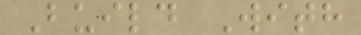Build With
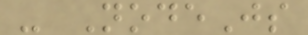- NodeJs
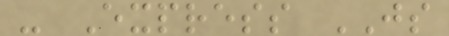- Express JS
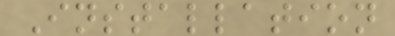Installation
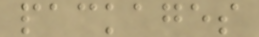packages
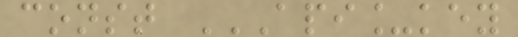const API_KEY
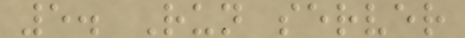5. Run server
